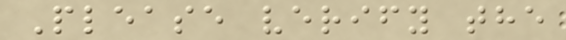Please verify the
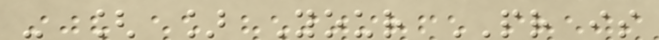- [ ] Your PR is
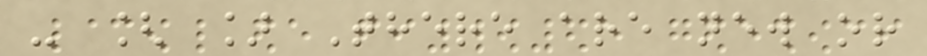- [ ] There are new or
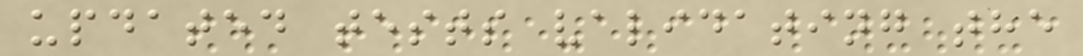updated tests validating the
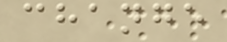change
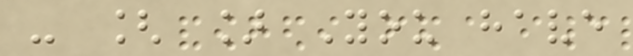- [ ] You have
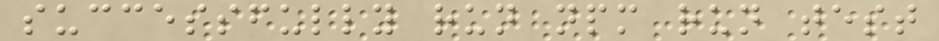successfully run npm run test
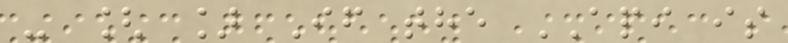- [ ] If the API is
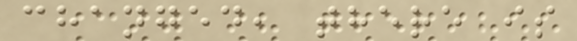changed, there is
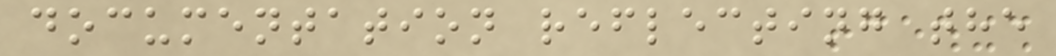documentation reflecting the
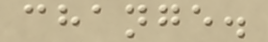change.
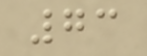73
